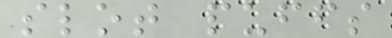slot puffs
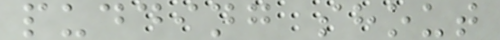pudding shout
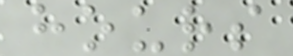hours
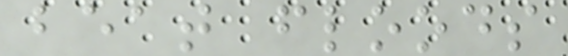beat floods
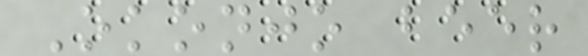Okonjo beer
